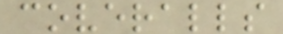coveralls
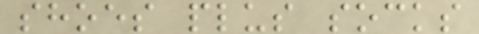shoes plus socks
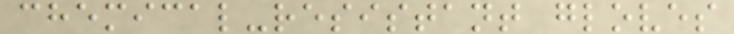chemical-resistant gloves
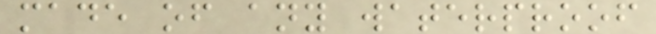made of any waterproof
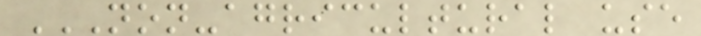NON-AGRICULTURAL USE
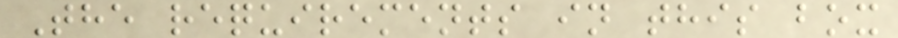The requirements in this box
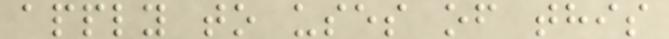apply to uses of this
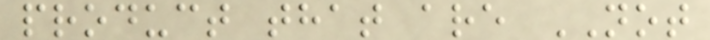product that are NOT
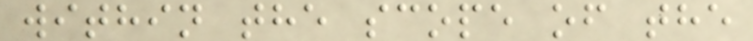within the scope of the
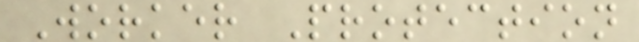Worker Protection
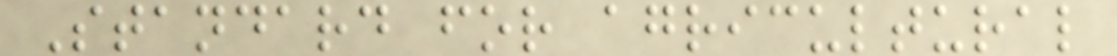Standard for agricultural
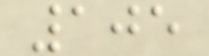105
